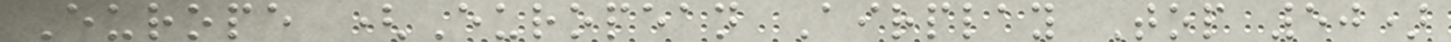Europe (European Airplay Top 50)
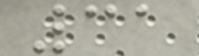31
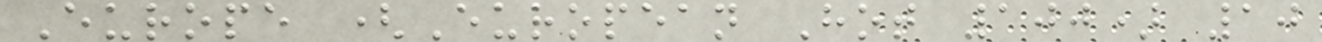Europe (European Hot 100) 10
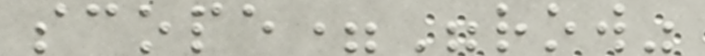scope="row"
